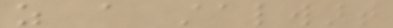as a stalwart
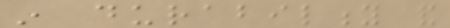in durability and
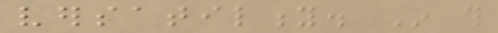versatility. In this
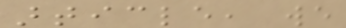article, we
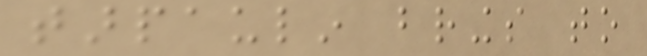tarpaulin brings to
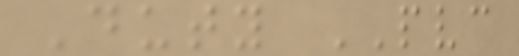Duty PVC
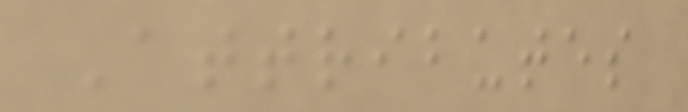Attributes
